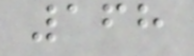168
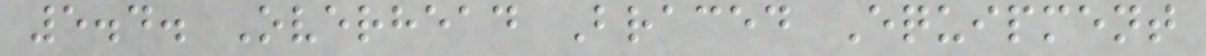5.4. Overhead Braced Equipment
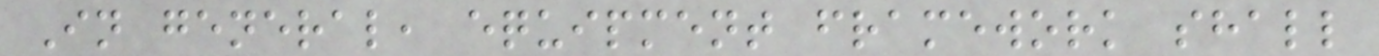In general, equipment framework shall
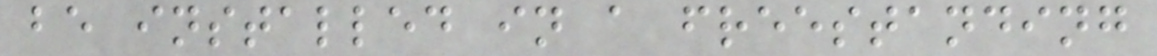be installed in a freestanding
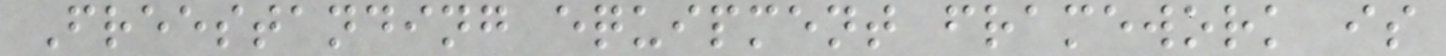Freestanding equipment framework is
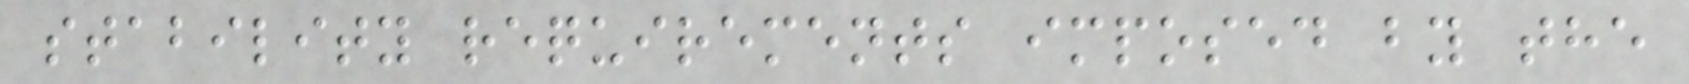stability requirements imposed by the
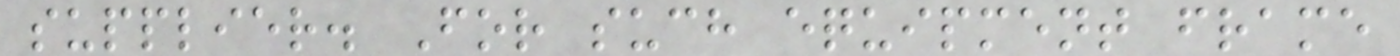supplier. For such equipment frame
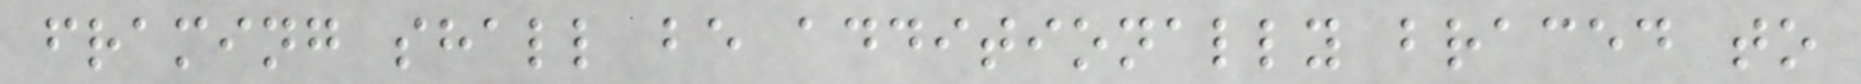framing shall be additionally braced to
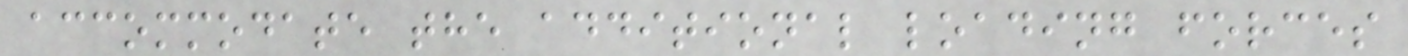accommodate the additional loading forces
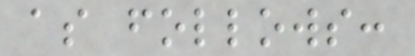as follows:
